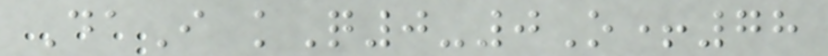DaI kQ0-0O+78
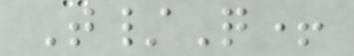T/Q+
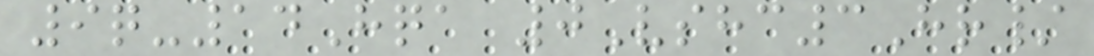9q-14Hqa 0Vshc3Hr/
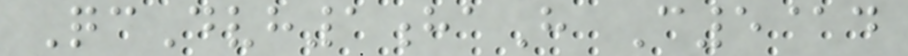QcDvh1haH C5@d
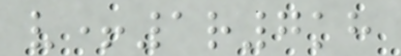v+1r7kh
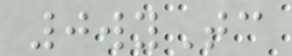0wyTc
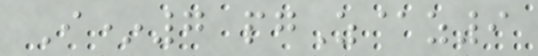I*7 pgZ@z9
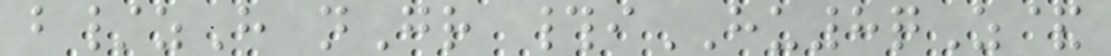b/zH nGr #iHU8qZ&
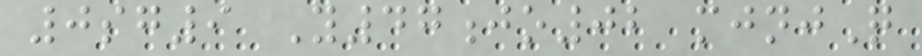0sg9 Y47jo02 mjnjQ
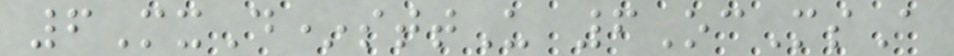6MxD*sttU 6OcMsA
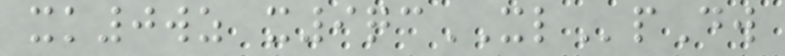xk0wz x9qcXLpDw
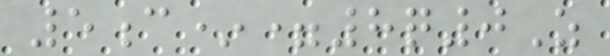5c*=8q0Z
